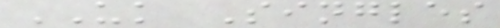UK Singles
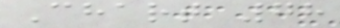Chart 78
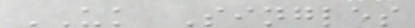UK Singles
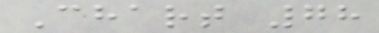Chart 78
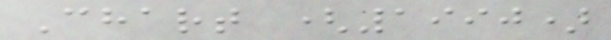Chart (1990)
